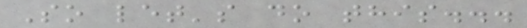So let's do this...
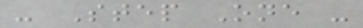- Step One -
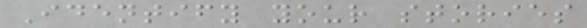Identify your stories
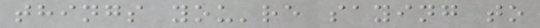things you're saying to
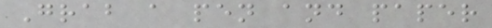Grab a pen and paper
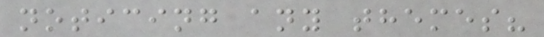noticing any themes?
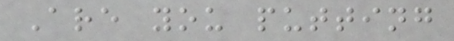Are you putting
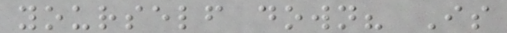yourself down? Is
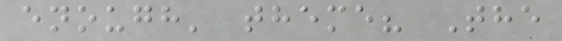enough' theme? The
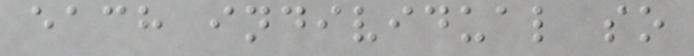each individual so
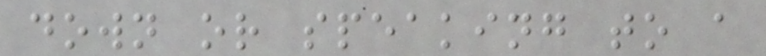down or speaking to a
